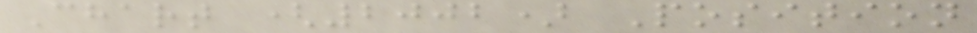Chart (2002) Position
